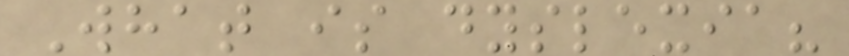What is dyslexia?
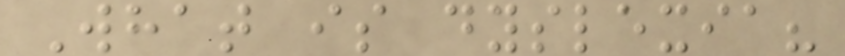What is dyslexia?
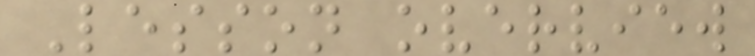Lesson overview
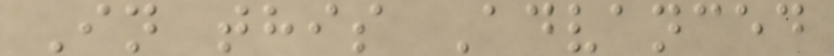In this Advanced
